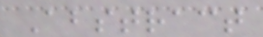Abstract
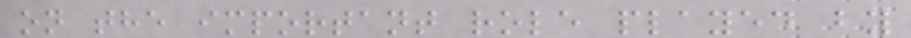on the important role played by
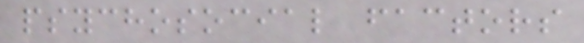psychosocial factors
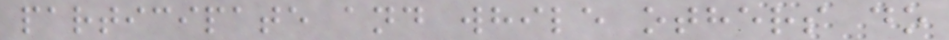participate and while others do
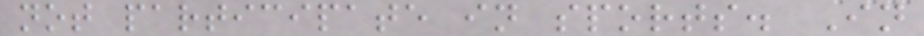not participate in sports. In
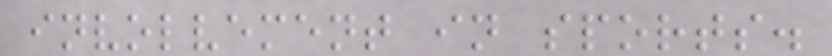involvement in sports.
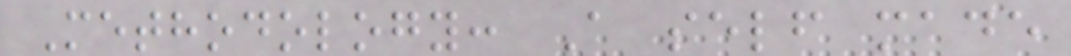Methodology: A self made
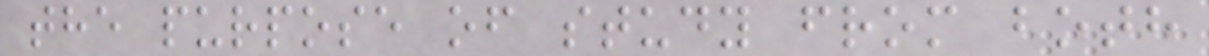the purpose of study from both
